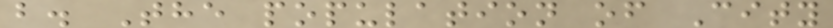b. The population of City
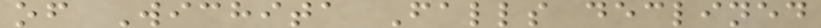of Wichita Falls declined
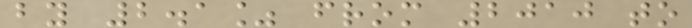by 2.1% from 2010 to
